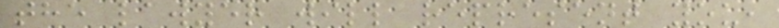the lawyer will represent you,
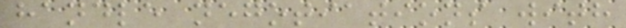handle negotiations with
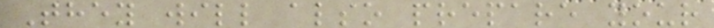They will also prepare your
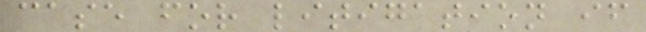case for litigation if
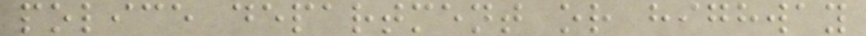police department or highway
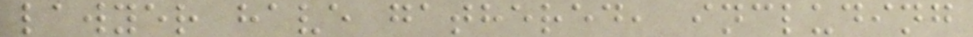lawyer have gathered, including
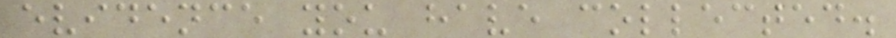evidence you have collected.
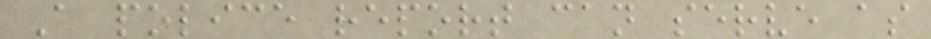A police report can serve as
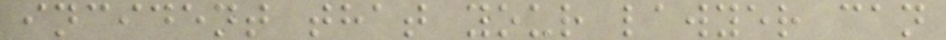incident that your lawyer can
